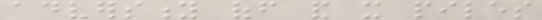adversity off and it piles
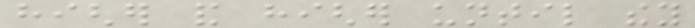higher and higher until they
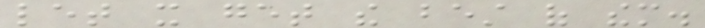let it get the best of them.
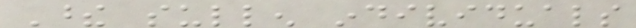These sullen individuals
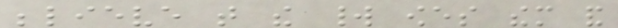believe that the world owes them and
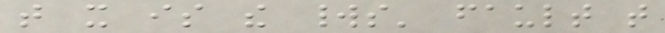that it is the worlds' fault that
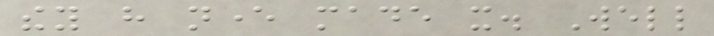they have never made it. Well
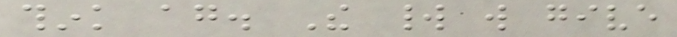think again. The world will give
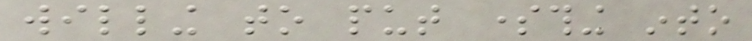willing to put something into
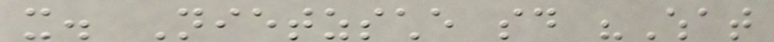it. Nietzsche said "What
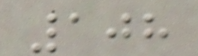108
